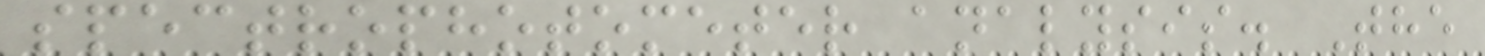spectrophotometer analysis. The
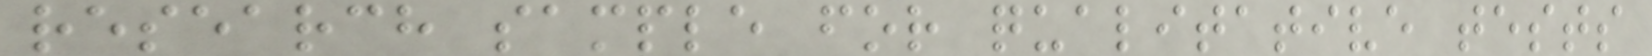research sample for qualitative tests
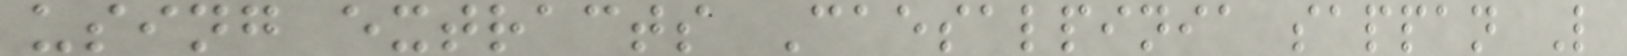using extracts Caesalpinia sappan L
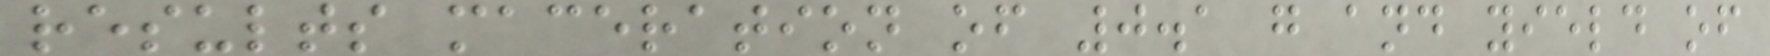results maceration of 0.1 g and yield of
